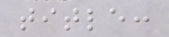title:
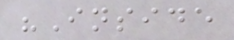"Inside
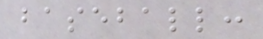baseball:
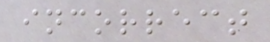incorrect
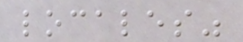locales"
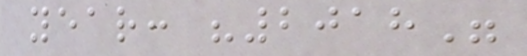year: "2018"
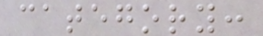category:
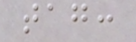tag:
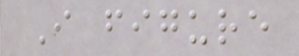I figure
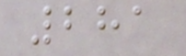281
